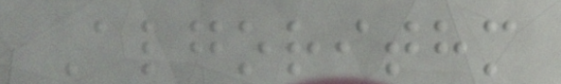Algorithm
